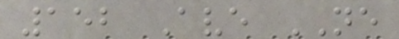152 Ave NE
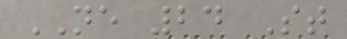NE 24 St
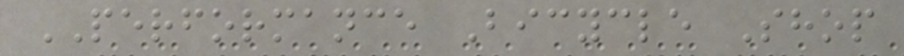PERFORMANCE Bicycle Shop
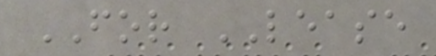FOR LEASE
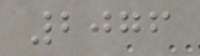2076
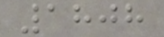1808
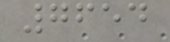7654
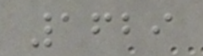1629
